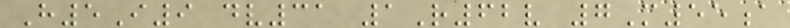H5I9 dv31 1R62v 7M55a
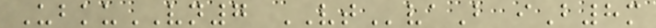UbkuVN7 VTvaB iB8m
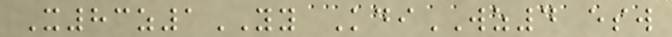X83z1YY KdiWZ4 esw
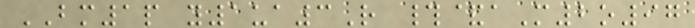BM1p y1ua3R #&aM2o97
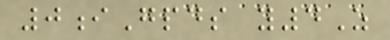0iGpds y4Z
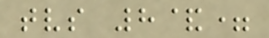tvs 8&=
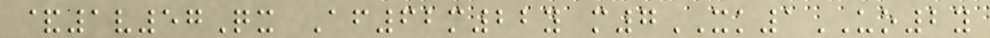&1v57Qx Af62m22y m7XK1UO2y
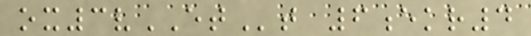ox3vETt 6ekr4
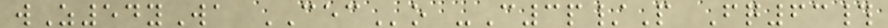wZ54yWa CECo -C3p/P Fq63#
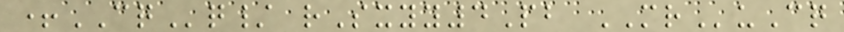+CQq/ rSxyy4Pb MRuCq
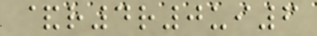&r4r0ui6
